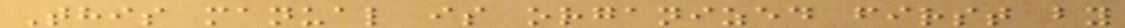This manual is organized first by
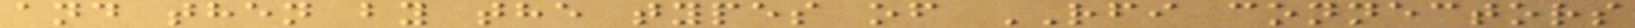and then by the types of RFI connectors
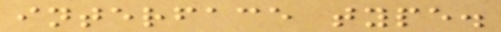interface type.
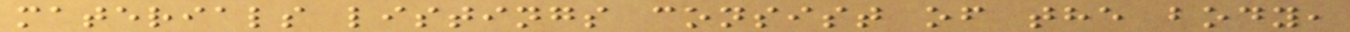materials listings consist of the body,
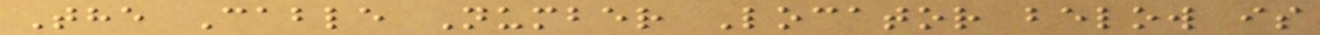The Cable Number Locator below is
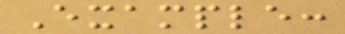Example:
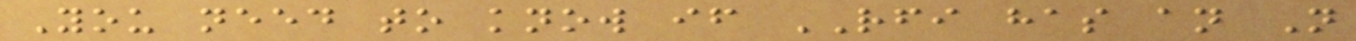You need to know if RFI has an N
